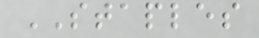STAPLES
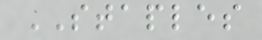STAPLES
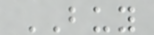BUY
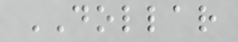DOLLAR
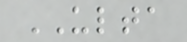ULTA
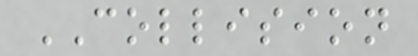COLLISION
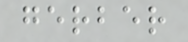gerber
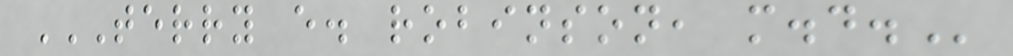TERRY E. ROBINSON, M.D.
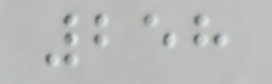258
